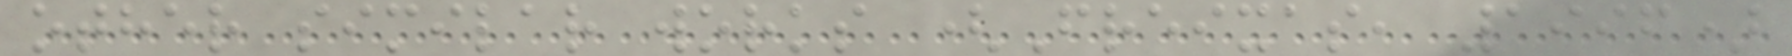other similar works (Freixas, 1996)
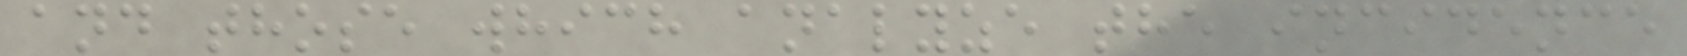and those which analyze the incidence
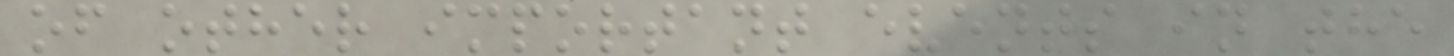of other important events in the
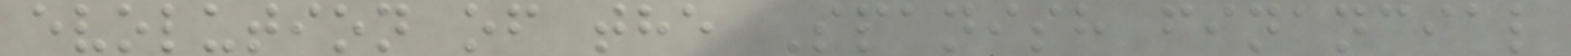evolution of the Spanish financial
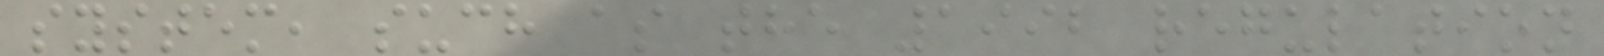system, such as the 1992 regulation
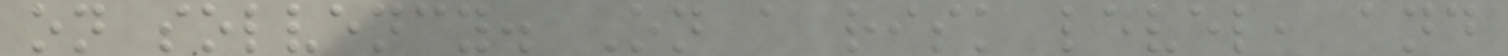on solvency. On a risk level, and
